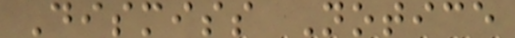Dismiss Notice
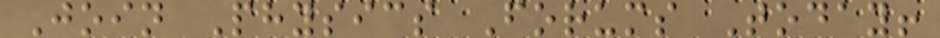Join Physics Forums Today!
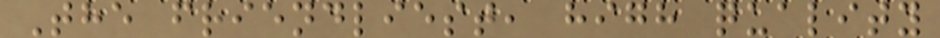The friendliest, high quality
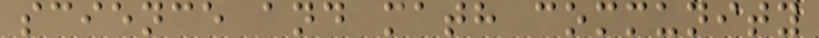science and math community
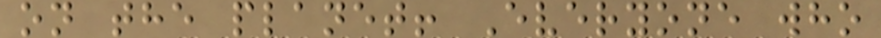on the planet! Everyone who
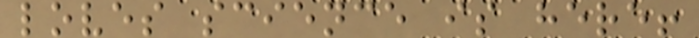loves science is here!
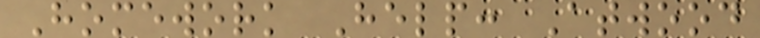Homework Help: Atwood
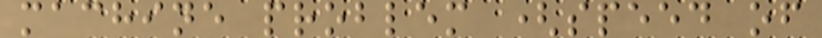machine problem (speed of
